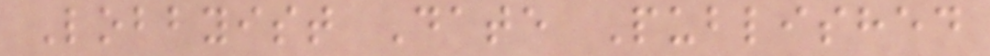Lobbyist Date Published
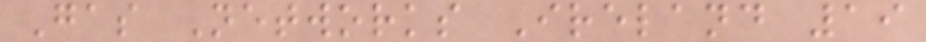Gas Networks Ireland 19
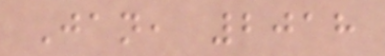Jan, 2018
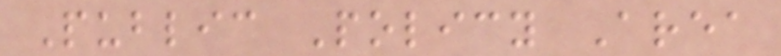Public Policy Area
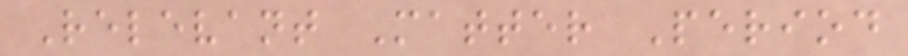Relevant Matter Period
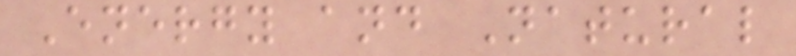Energy and Natural
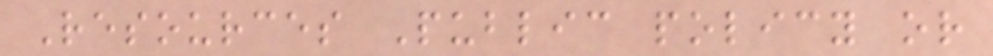Resources Public policy or
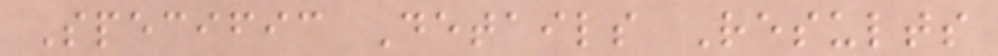Specific Details Results
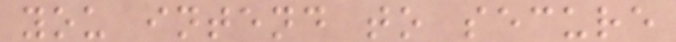you intend to secure
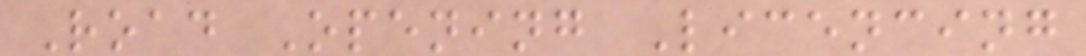Road Opening Licencing
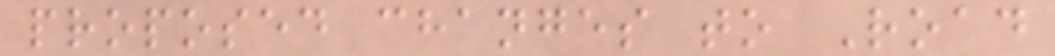proposed changes to Road
